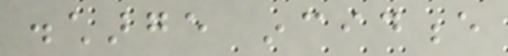discharge incidence
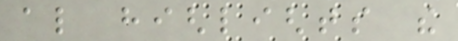also highlights the
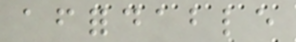affordable
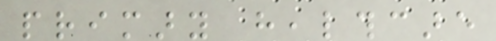primary healthcare
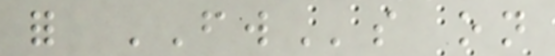for FWs on
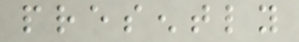presently
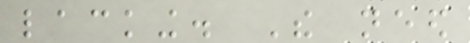lacking. The need
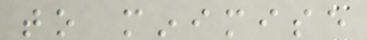to minimise
